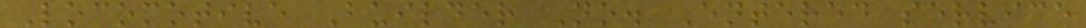Locomotive Builder No. Entered service
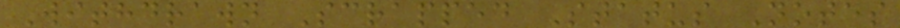Withdrawn Scrapped Status Notes
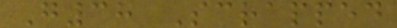G38 Scrapped
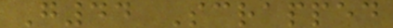G44 Scrapped
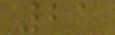21
